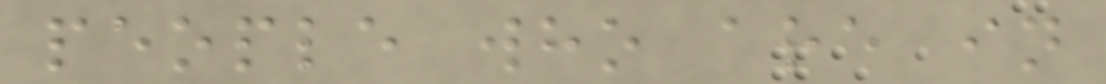people who are in
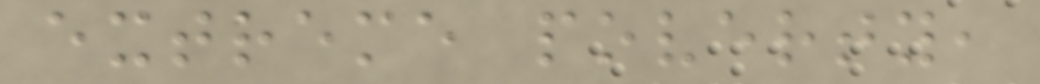extreme poverty,
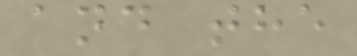and the
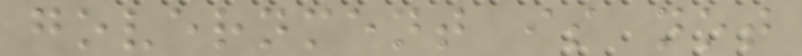government is not
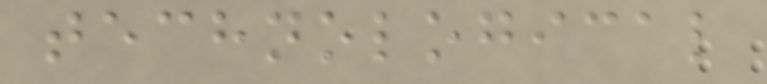technological
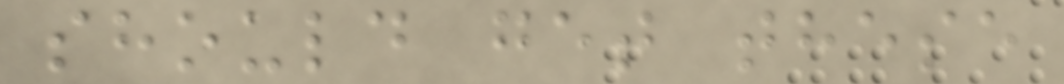should get these
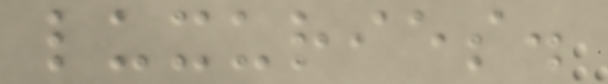luxuries.
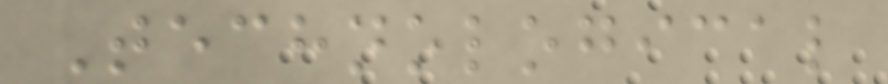Technological
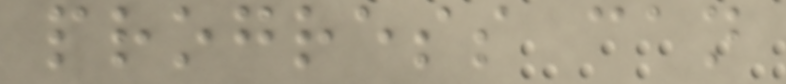progress can
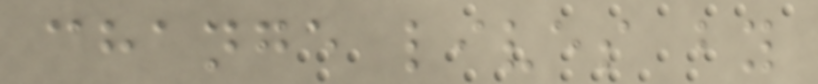change lives by
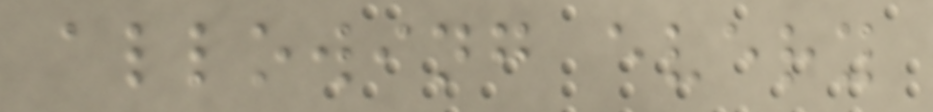allowing every
